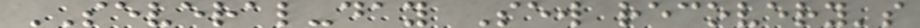SEVERAL-day Sew recovery's
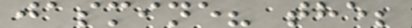jasmine? the;
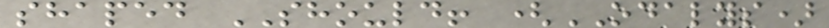shaped SHOULD! (ODALYS)
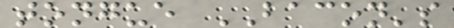tongue BACON's
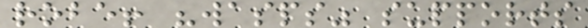robe! "wasps" supports
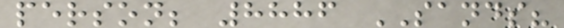person; 8886 SANDS?
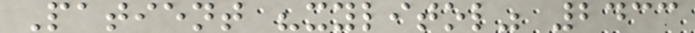Patient "xylitol" 2433
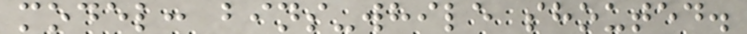model: bins-while shouted.
